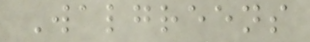Walgreens
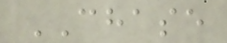CHASE
